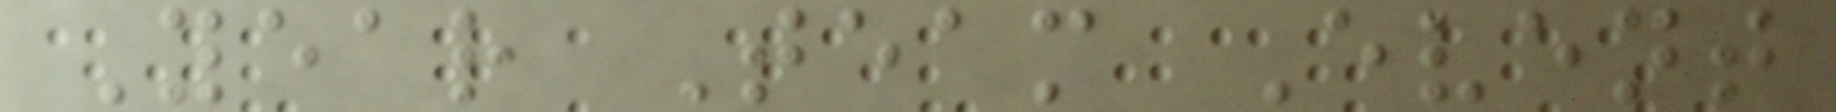Year Team Event
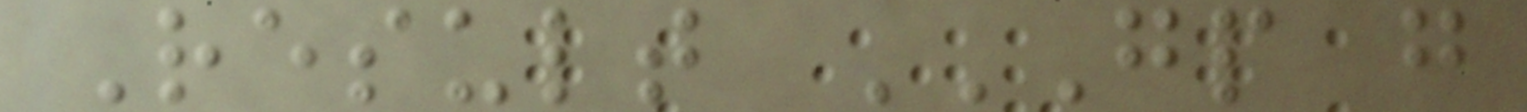Result GP G
